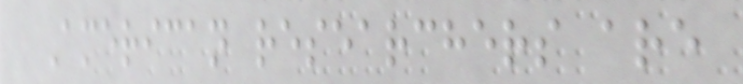American researchers are
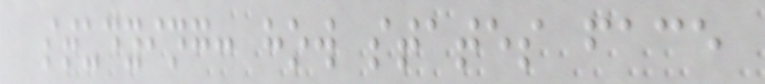studying: how states face
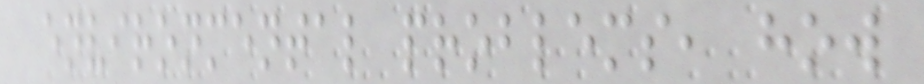environmental problems, how
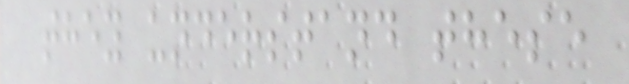they understand these
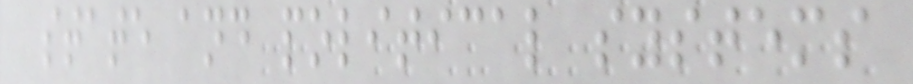state and political systems
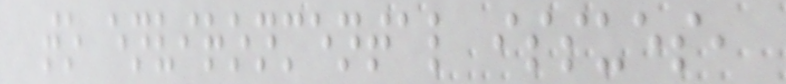to environmental issues,
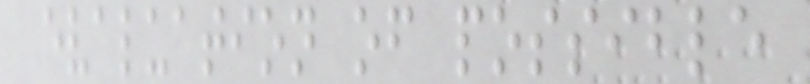evaluation of possible
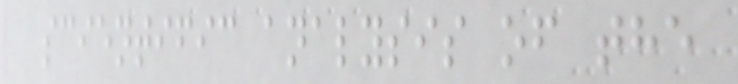scientific analysis of the
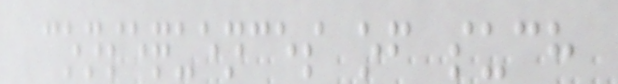consequences of such
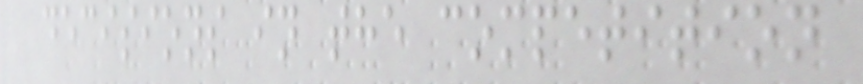decisions in the competition
